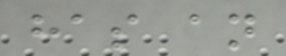has an
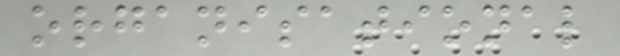organisational
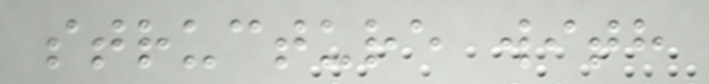structure with
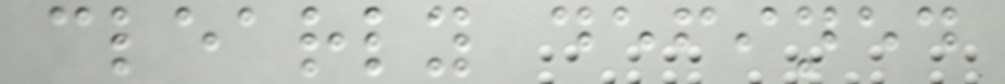clearly defined
